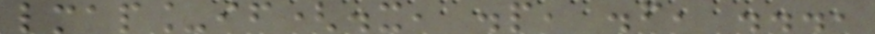lmap_if(.x, .p, .f, ...,
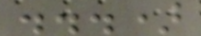...)
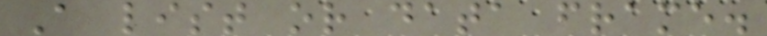A list or data frame.
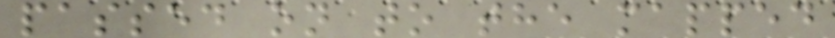passed on to the mapped
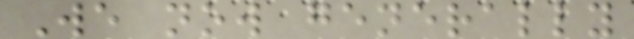We now generally
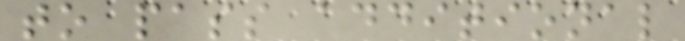to pass additional
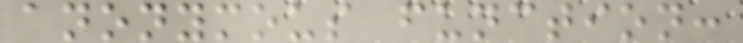anonymous function:
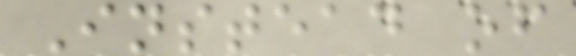Instead of
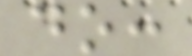do:
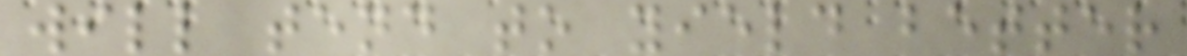will tend to yield better
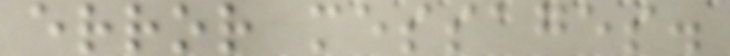error messages.
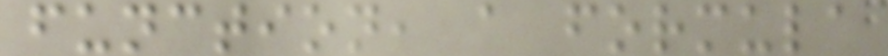function, a formula
